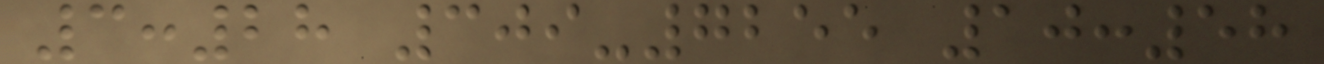3:28 309-7255 10:58
